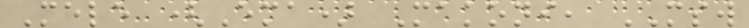Mele (Ema) Makoni, MSW
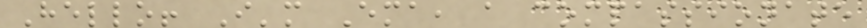Hello! I'm Ema, a compassionate
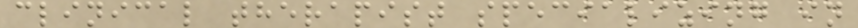clinical therapist specializing in
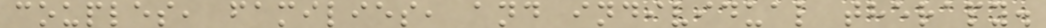couples, families, and individual therapy.
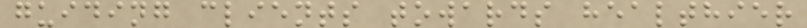guiding clients towards healthier
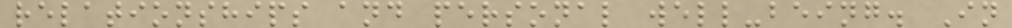relationships and personal well-being. In
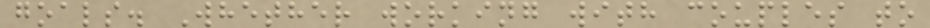goals. Whether working with couples to
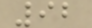92
